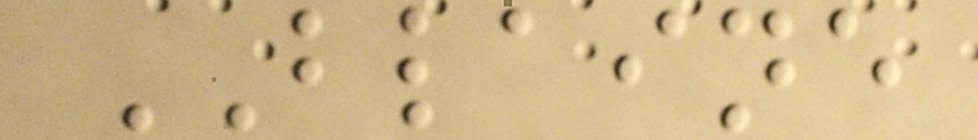BLAINE
